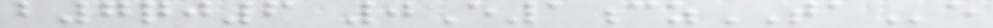b7qj6 0E1czTAe
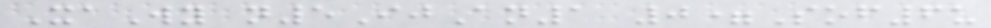XaWy n5IjAn1 0=Sof6u
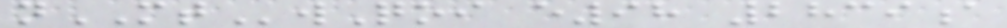nMTwQoi e98 2839a
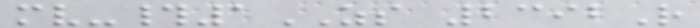mv-#1ZS 2392R
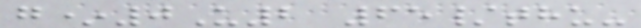g*0U2 65/thu-
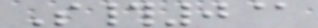S#0@
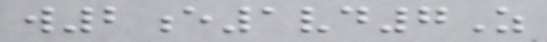w2e1vd7Z
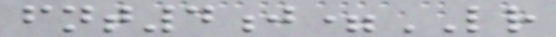fnt4j=LR
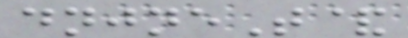dnjneT&
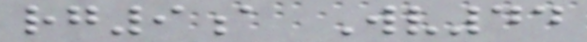rg9a Wv44
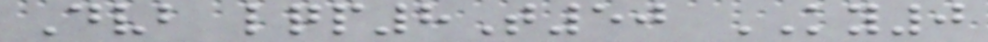Dvb lqp8T50 KY0
